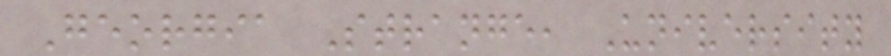Georgia Strange, University
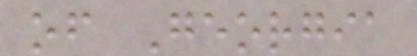of Georgia
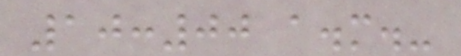10:00 a.m.-
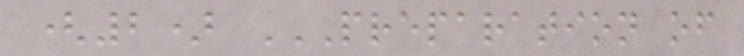(2) PREPARATION OF
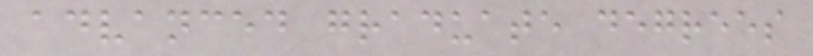advanced graduate degrees
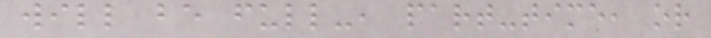will be full-, part-time, or
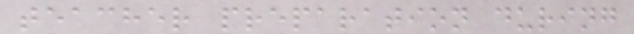teacher preparation during
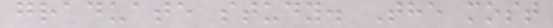graduate study. The most
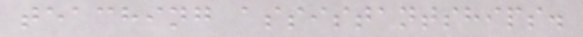teaching assistantships.
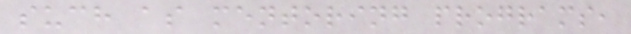such as mentoring programs,
